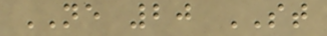NE 20 ST
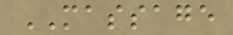MASSAGE
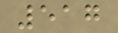517
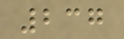237
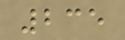235
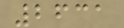2631
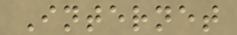Internet
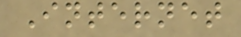Internet
